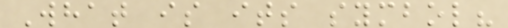What is its symbol?
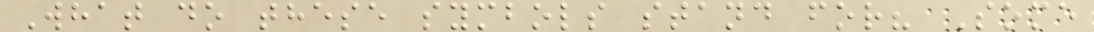What do these symbols stand for? Some
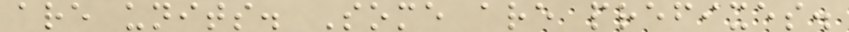are units. Some are prefixes.
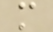m
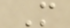M
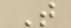T
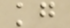kg
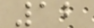12
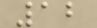12
